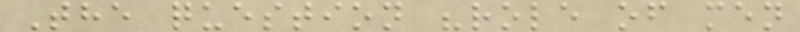The question "role of men
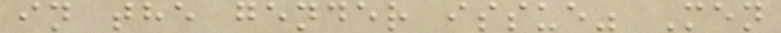in the gender issue" Men
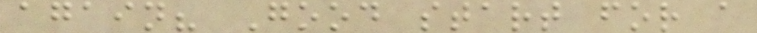again? Good start for a
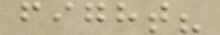fight?
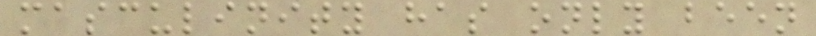masculinity has only been
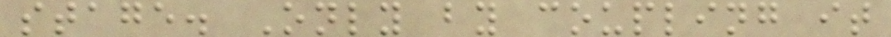stage. Only by coupling it
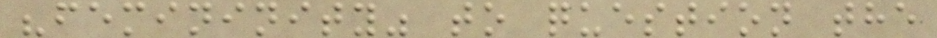"femininity" to question the
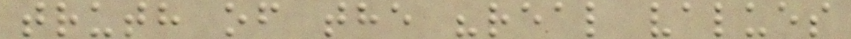truth of the "real values
